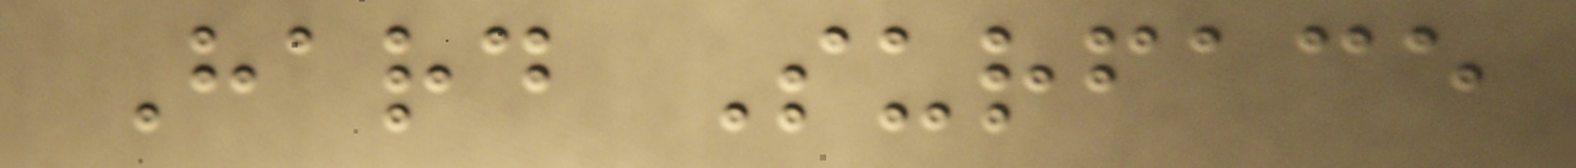Hard Surface
